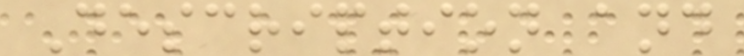Description and
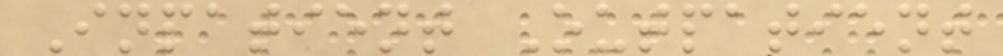Inpatient Outpatient
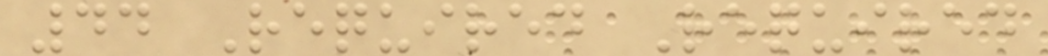44 Required Required
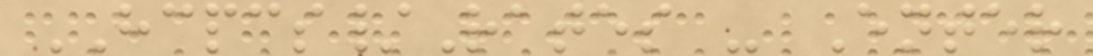HCPCS/Rates - Enter
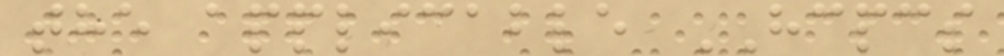the applicable HCPCS
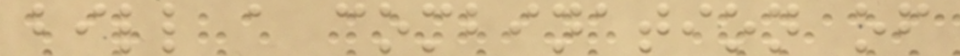bill a combination of
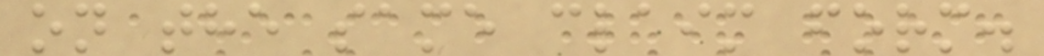on the same claim form.
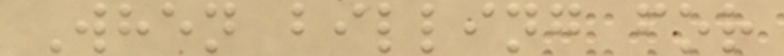When billing for
